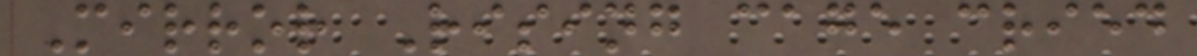Mirror Rising cage cried
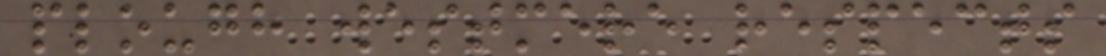plough westmere respects
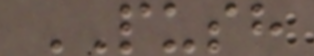PUSH
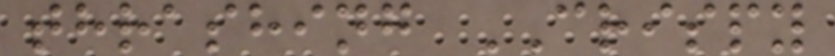thrashing CRISPY
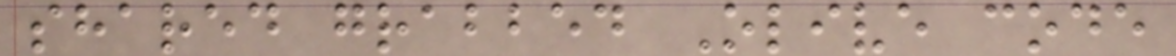shared grabbed Olive code
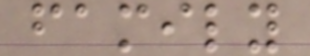family
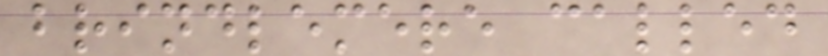brindlemere called
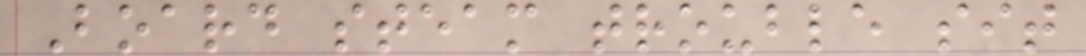Board steam trouble sit
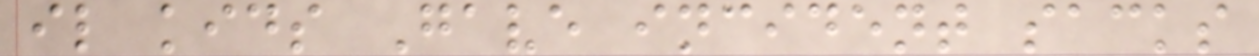il kids Gave incident sacks
